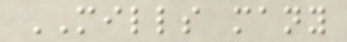MILLS many
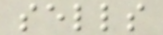sells
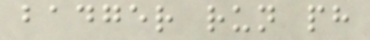badger run ph
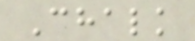Chalk
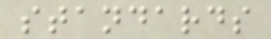standards
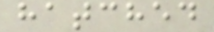hatched
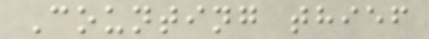Counting thief
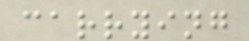carrying
